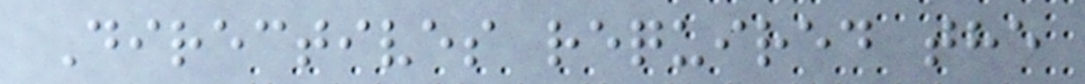Directives required the
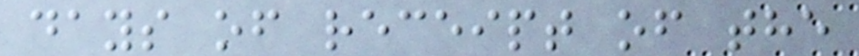days of receipt of the
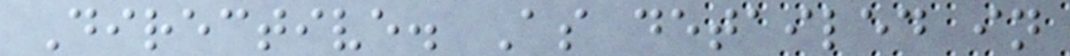Directive. As detailed in
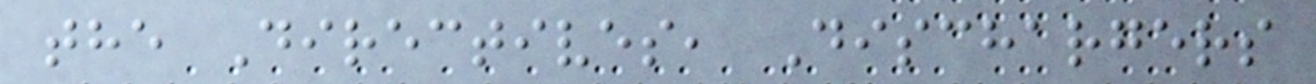the Directives, Dischargers
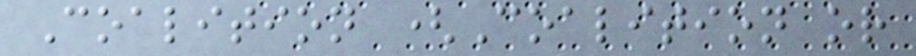Coalition (Coalition or
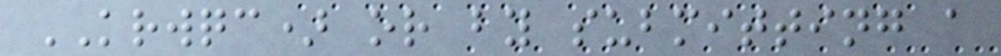KRWQC) or by submitting a
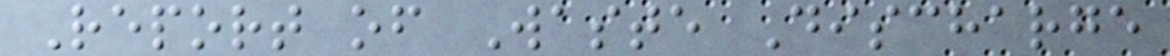Report of Waste Discharge
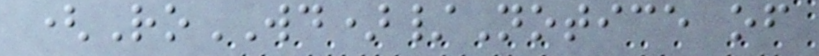(RoWD)/Notice of
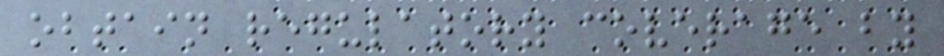obtain regulatory coverage by
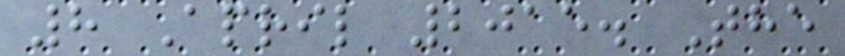8 April 2015. The
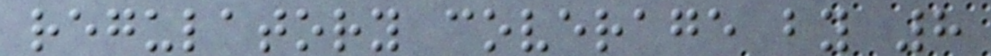regulatory coverage by 8
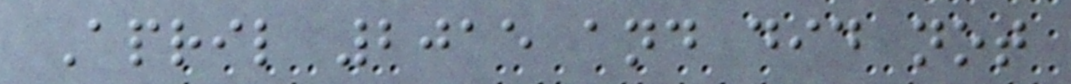April 2015 and did not
